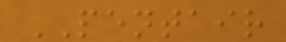PENTAIR
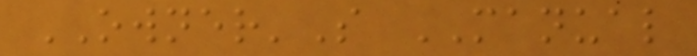OWNER'S MANUAL
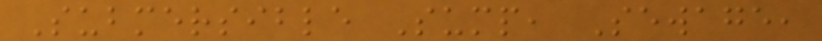Submersible Sump, Sewage,
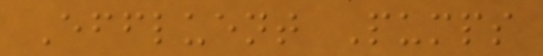Effluent Pumps
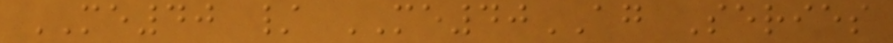ME40 / ME40AG Series
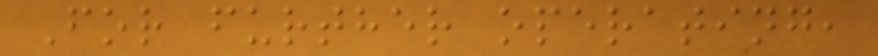For further operating,
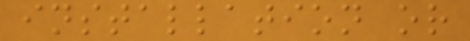installation or
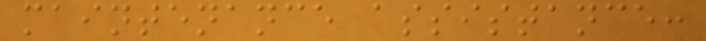maintenance assistance:
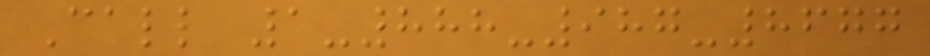Call 1-888-987-8677
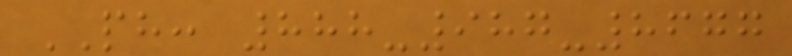PH: 888-987-8677
